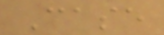Case
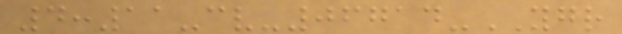4:11-cv-06714-YGR
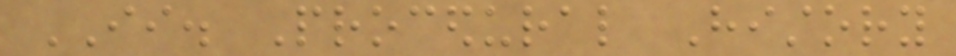II. Procedural History
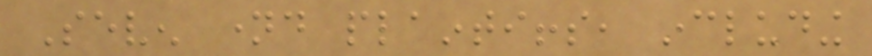Seven named plaintiffs, including
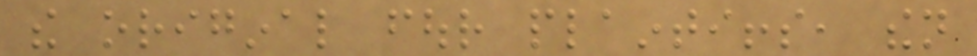the original four plaintiffs, then
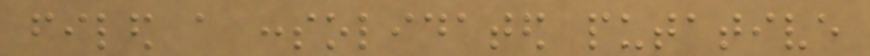filed a consolidated putative
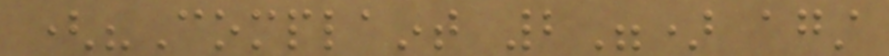("Complaint 2") against
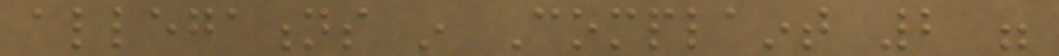allegations in Complaint 2 were
